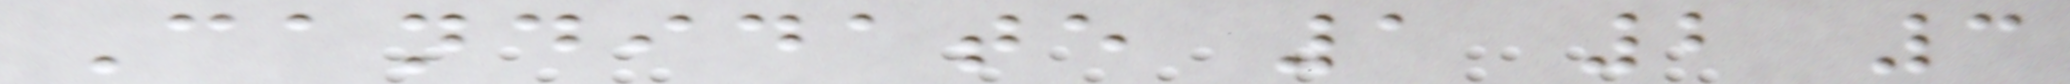Candidate 1 2 3
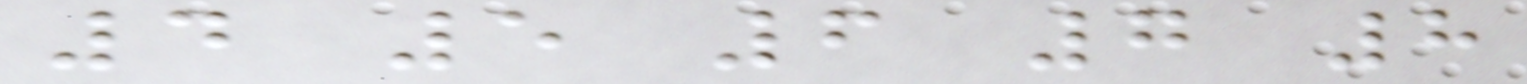4 5 6 7 8
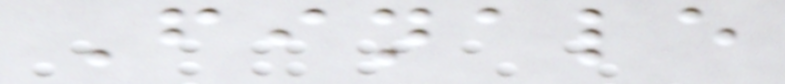Finale
